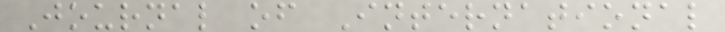Journal of International
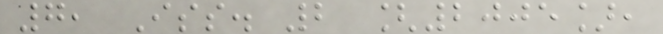7, Iss. 2 [2005],
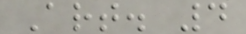Art. 4
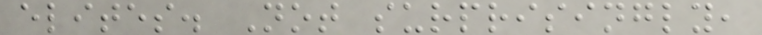elites. Not surprisingly,
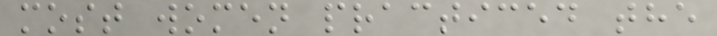most women practiced the
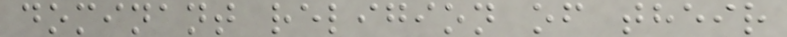dominant religion of their
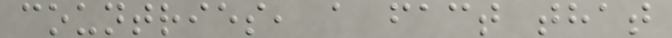countries, a fact that
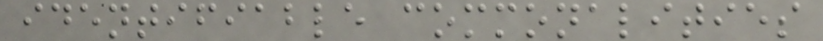identifiable commonalities
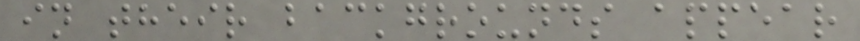in their backgrounds appear
